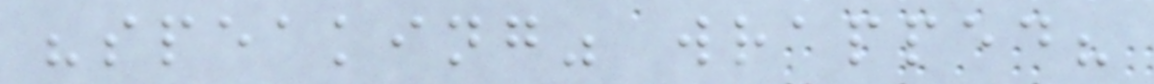"speaking" wrapped?
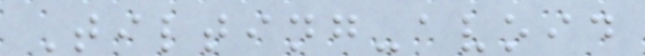Tilting-avoid
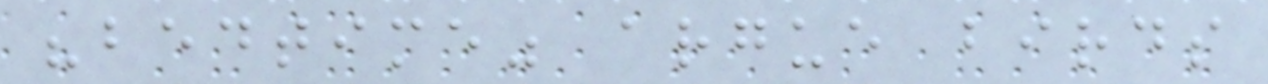"bedtime" argue birds
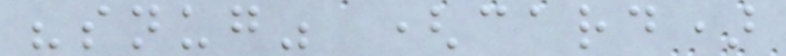"snug" (card)
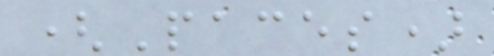(Paces)
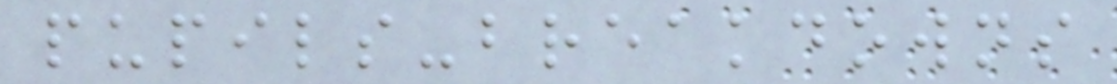pupils-breakdowns
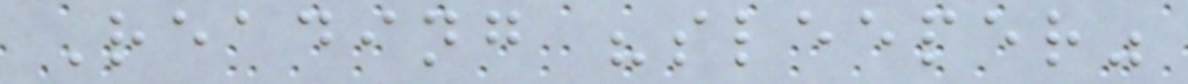Reading "sleeper"
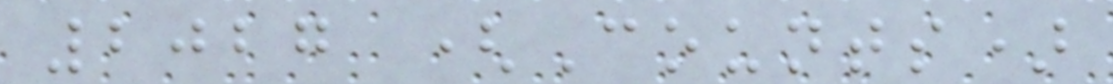2027 (Counts)
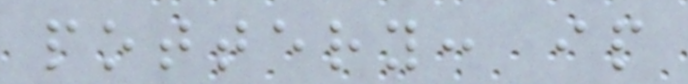pottery: ip
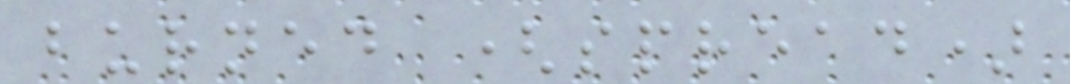burned (spread)
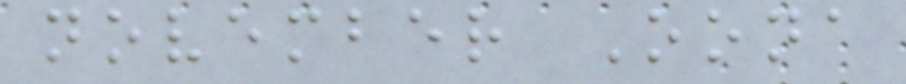november Oona
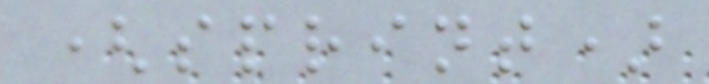(sprint)
